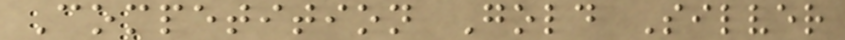Competition Gold Silver
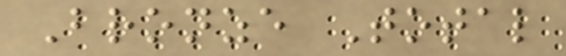Bronze Total
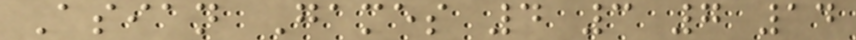Asian Games 4 3 7 14
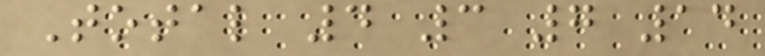Total 4 3 7 14
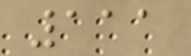111
